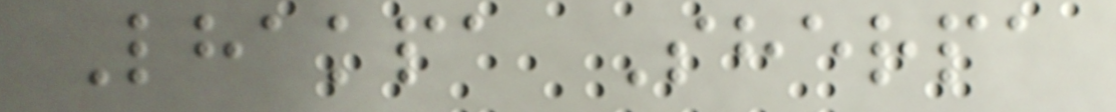Lhakpa Sherpa
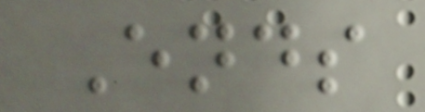Ends
